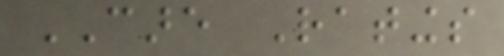CARE Ratings
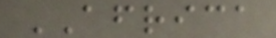AFRICA
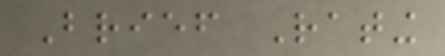Brief Rating
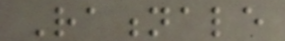Rationale
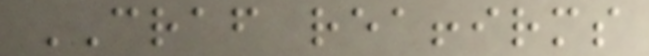CRAF reaffirms
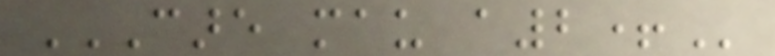CARE MAU A2+
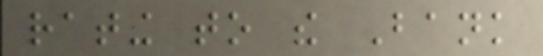rating to the Bank
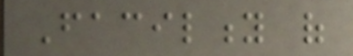Facility of
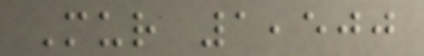Mur 1,500
